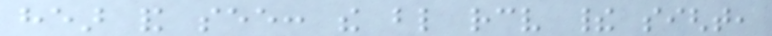hear and see: the blind receive their sight,
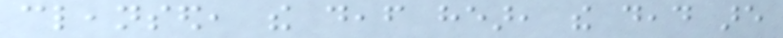cleansed, the deaf hear, the dead are
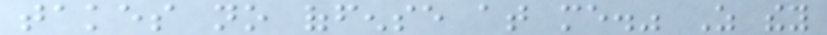takes no offense at me." As they
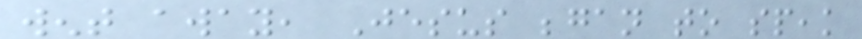went away, Jesus began to speak
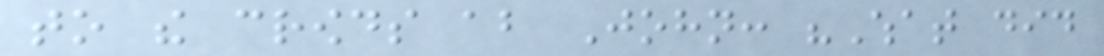to the crowds about John: "What did
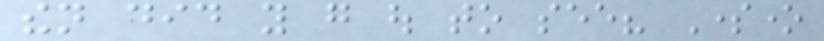then did you go out to see? Someone
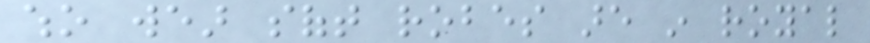who wear soft robes are in royal
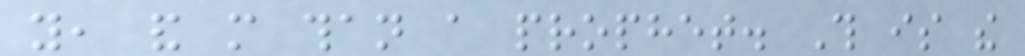you, and more than a prophet. This is the
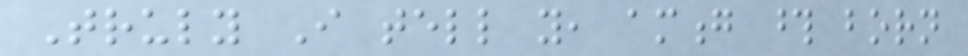Truly I tell you, among those born
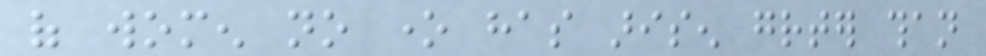of women no one has arisen greater than
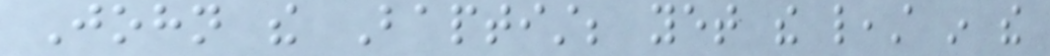John the Baptist; yet the least in the
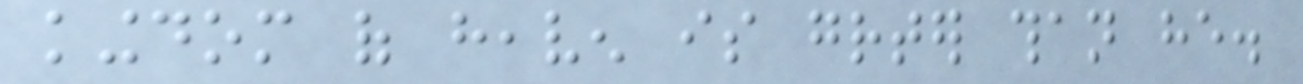kingdom of heaven is greater than he.
